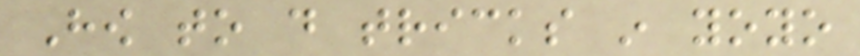How to do tricks in yoyo
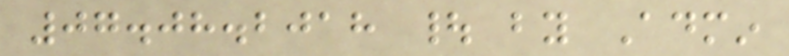07.08.2018 | by Admin
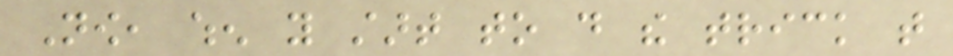Now, when you start to do the trick that
